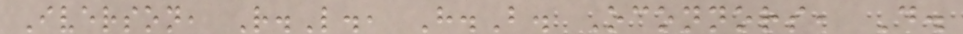Iverson, R.L., H.B. Oconnors, D.
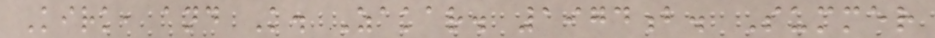Kirk, and K. Zakar. 1974b. Summer
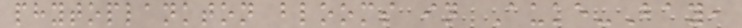phytoplankton blooms in Auke-Bay,
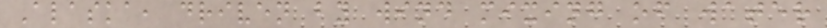Alaska, driven by wind mixing of water
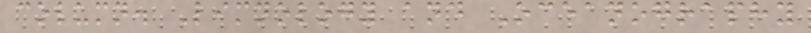column. Limnology and Oceanography
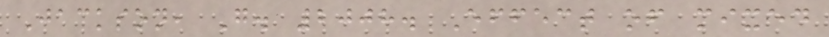Jackson, G. 2008. Effect of mixed
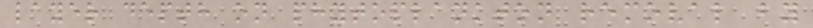layer depth on phytoplankton removal by
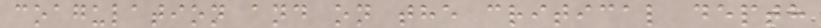coagulation and on the critical depth
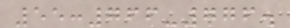55:766-776.
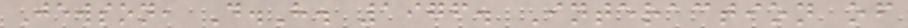Jewson, D.H. 1976. Interaction of
